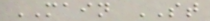MAIN ST
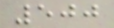500
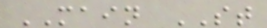MAIN ST
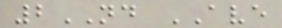2ND AVE
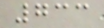733
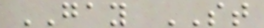GAY ST
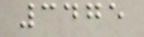3475
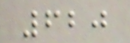620
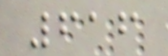616
